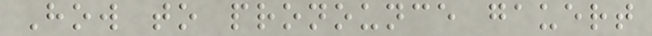How to pronounce gauert
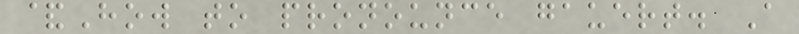&How to pronounce gauert. A
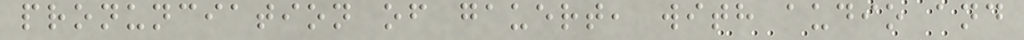pronunciation of gauert, with audio and
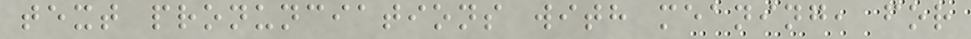text pronunciations with meaning, for
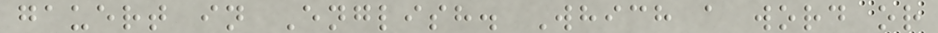gauert in English. Which a word or
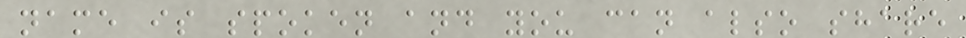name is spoken and you can also share
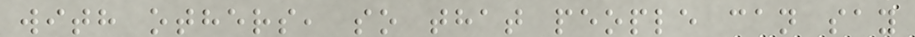with others, so that people can say
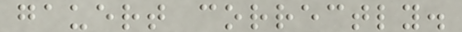gauert correctly.
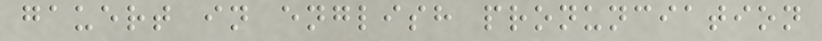gauert in english pronunciation
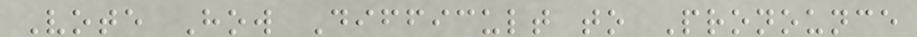Vote How Difficult to Pronounce
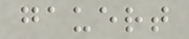gauert
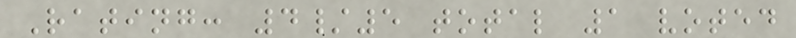Rating: 4/5 total 1 voted
